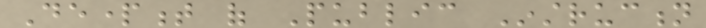Department of Public Instruction
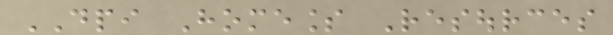DPI Homeless Resources
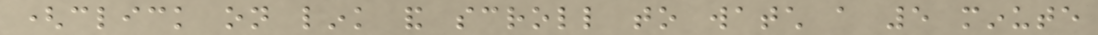(click on link and scroll to watch a 5 minute
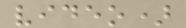video)
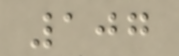107
